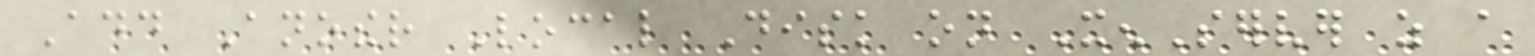Add Another Local Disk on XenServer as a
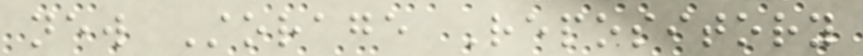new Storage Repository
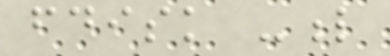fdisk -l
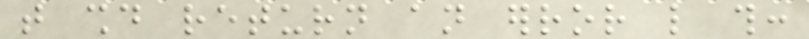that should return an error like this:
